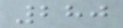280
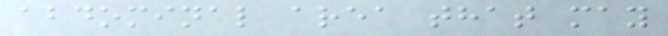abdominal area that may
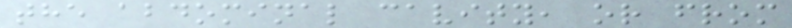the abdominal cavity, or from
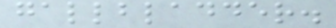gallbladder.
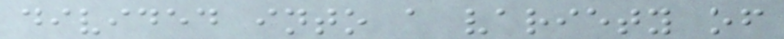divided into a variety of
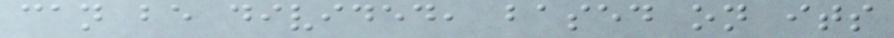can be divided, based on its
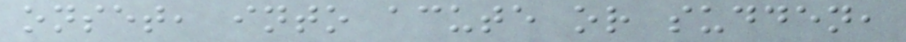onset, into acute or sudden,
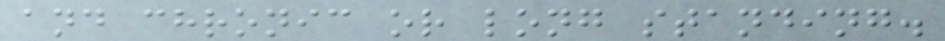and chronic or long standing.
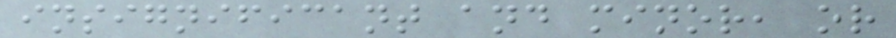insignificant and minor, or
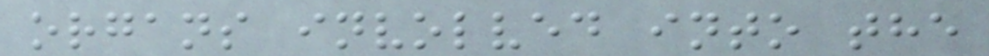organs involved into the
